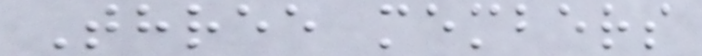Three members
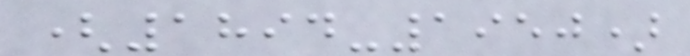(1894-1950)
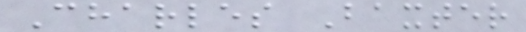Charles Baxter
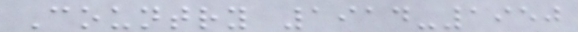Country 1914-1950
